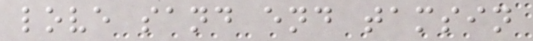love sand end tamsin
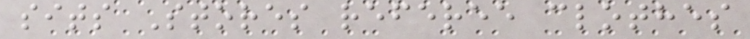sits Stores referee clothes
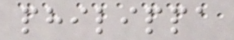philippa
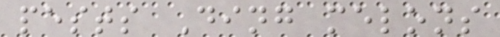pests Ding melons
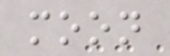moon
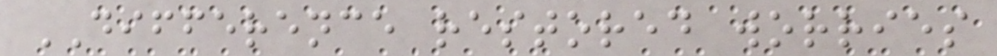DIFFERENCE restored worries
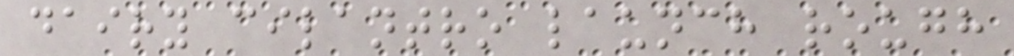dairy cilantro launch rough
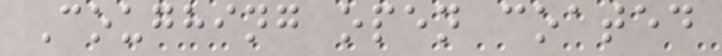Coughing open coated
